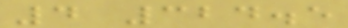4 324.5
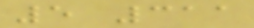5 311
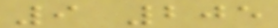9 205
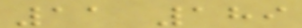11 189
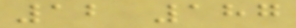12 187
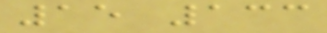15 133
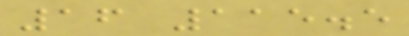16 115.5
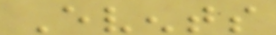Events
